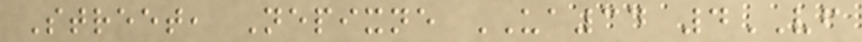Street, Nepixne UA34 4VF
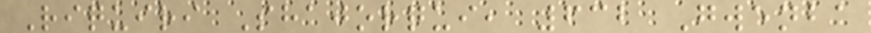Riquiri Shajorqui, 632 Gwenba
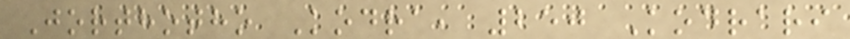Jorthotho Kodra, 250 Kodrari
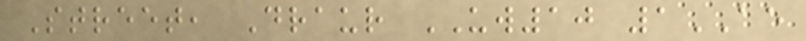Street, Draur UW10 1AE
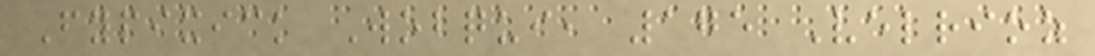Fypixick Wobqui, 175 Velrioz
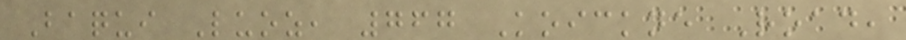Baqui Luoz, 767 Koickne Road,
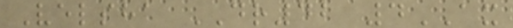Velsha DR42 4AX
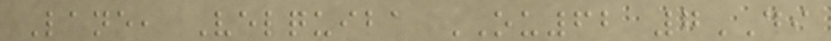Lane, Velquiba OU62 7DI
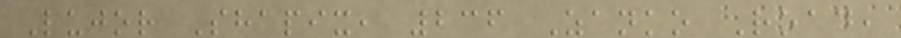Lujor Shapix, 236 Zanko Road,
